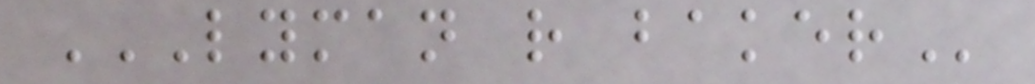LYMAN R BAKER
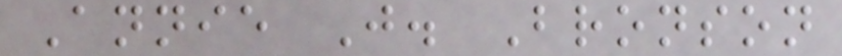Annie J. Bronson
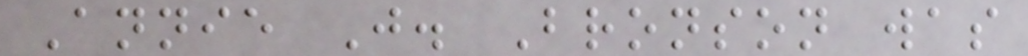Annie J. Bronson was
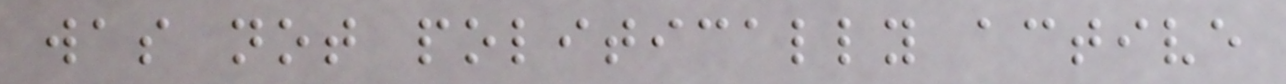was not politically active
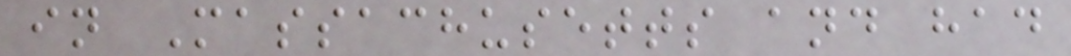in Massachusetts and had
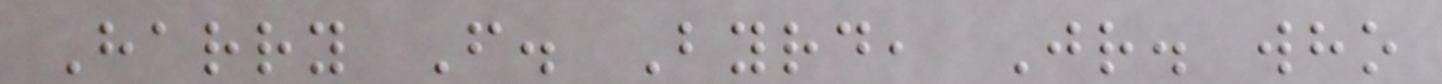Harry F. Byrd, Jr. who
